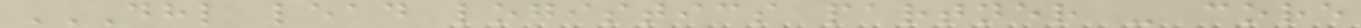DHL LEAD LOGISTICS PARTNER - CORE
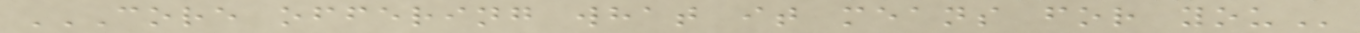CORE OFFERING WHAT IT MEANS FOR YOU
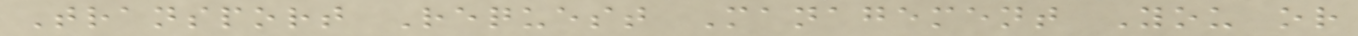Transport Request Management You or
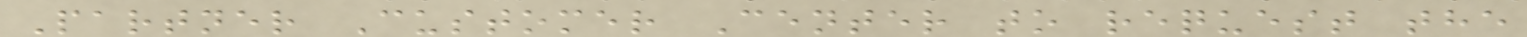Partner Customer Center to request the
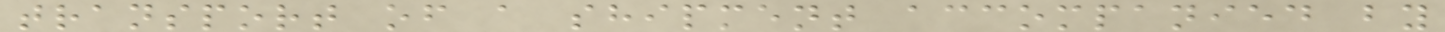transport of a shipment accompanied by
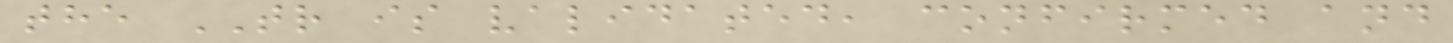the TR is validated, confirmed and
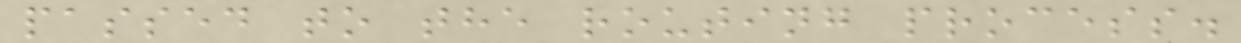passed to the routing process.
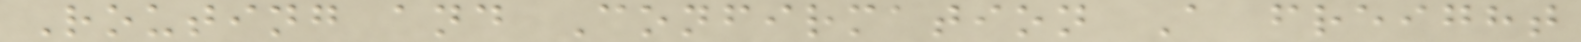Routing and Confirmation A freight
